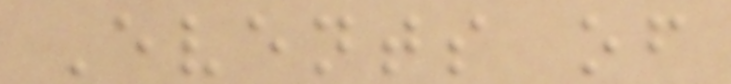Events of
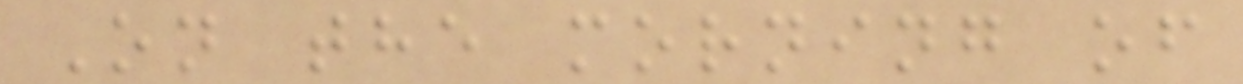On the morning of
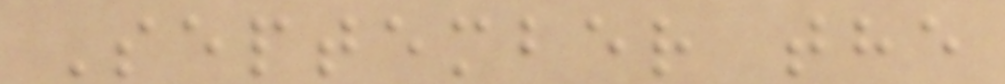September the
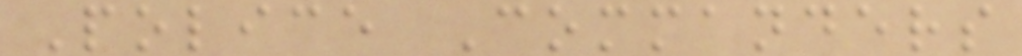Police Commanders
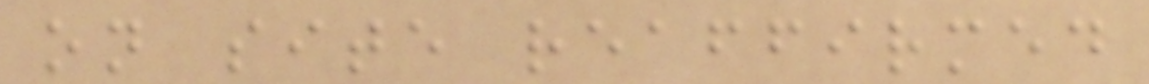on site reaffirmed
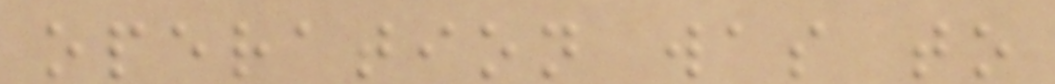operation was to
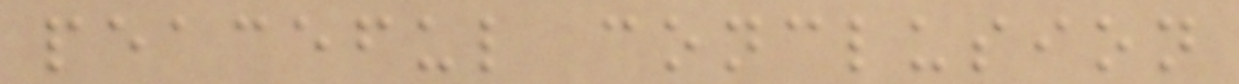peaceful conclusion
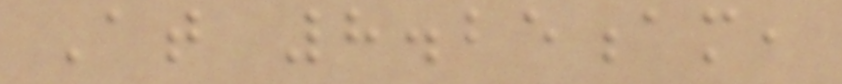At 8.25am,
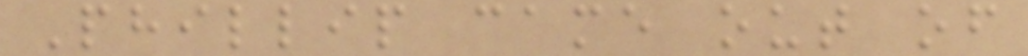Phillip came out of
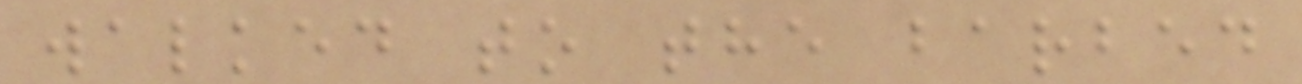walked to the barbed
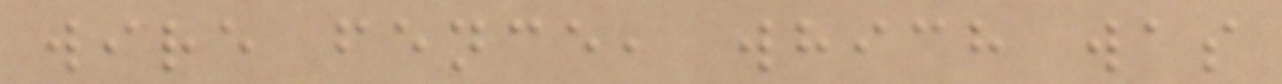wire fence, which was
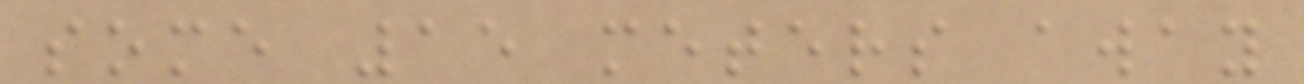some 15 meters away
